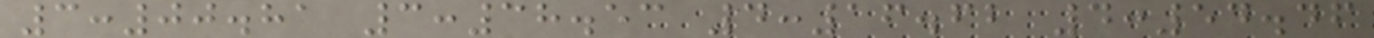3:00.81 3:38.53 4:16.62 4:54.46
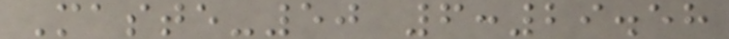Maste-50 6:29.58
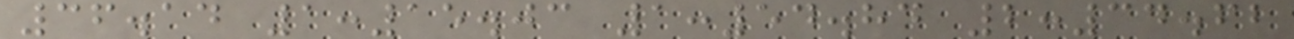36.14 1:15.03 1:54.84 2:34.62
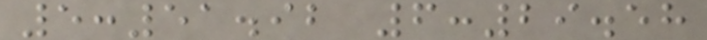5:51.92 6:29.58
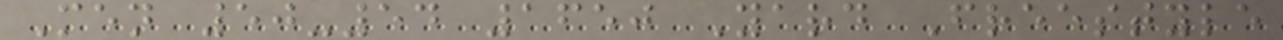Men 50-54 1650 Yard Freestyle
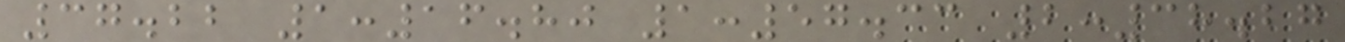37.22 1:16.80 1:57.33 2:38.27
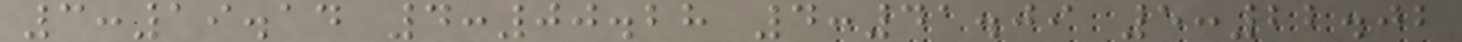3:19.14 4:00.28 4:41.09 5:22.02
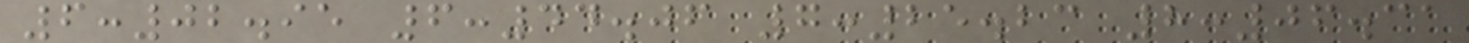6:02.95 6:44.06 7:25.23 8:06.31
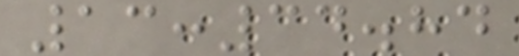13:34.84
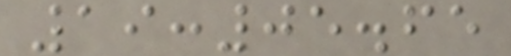19:05.65
